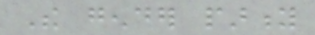The gender parity
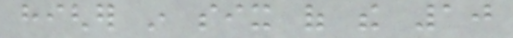higher in six of the 10
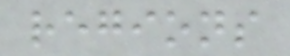regions
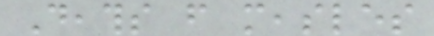Deaths from measles
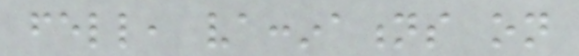fell, vaccinations on
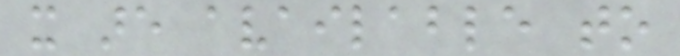it are available to
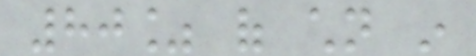80% of children in
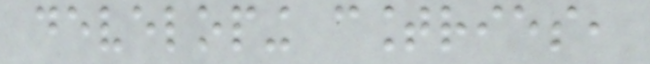developing countries,
